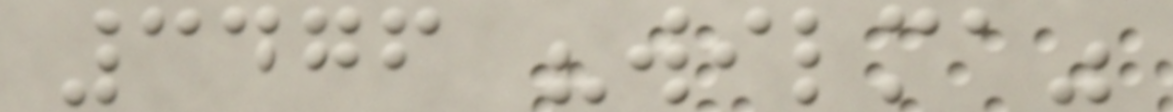3476 "wilma"
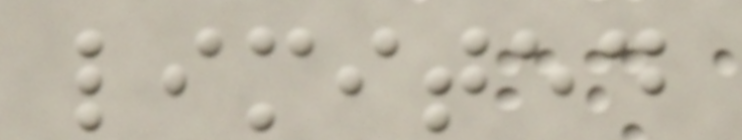limited
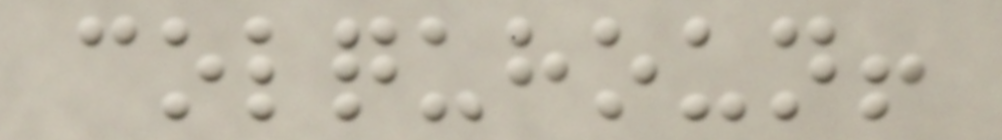colquhoun!
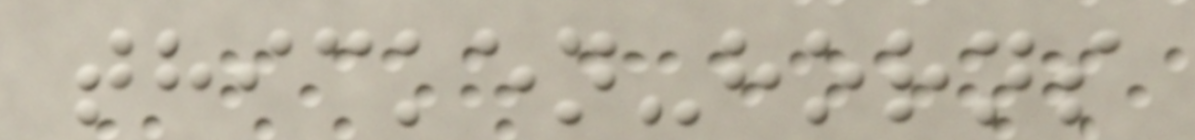thicken-horns
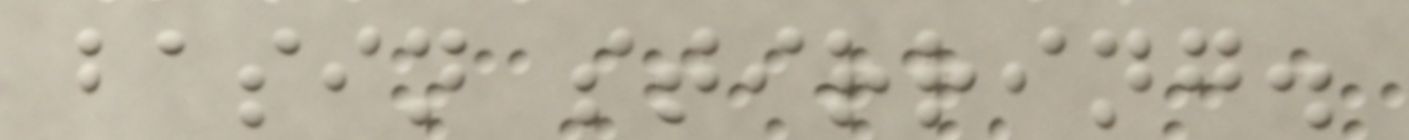basin stirring.
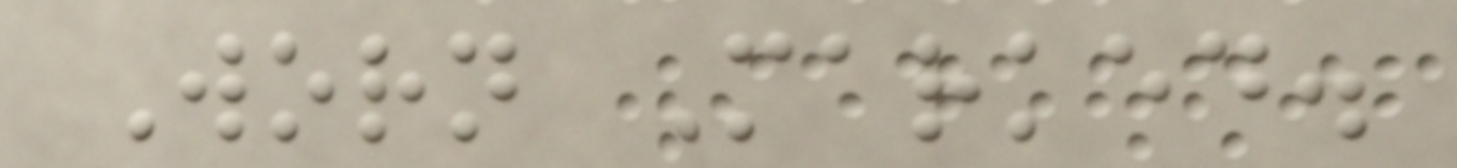Worn Marked.
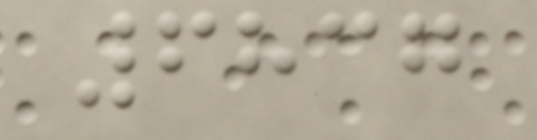6837
